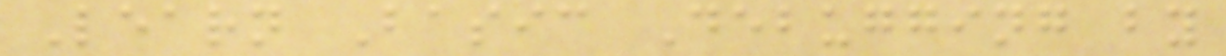Learn Basic Debugging by
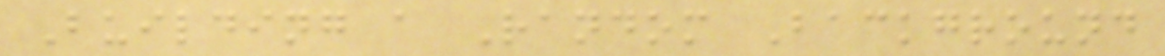Building a Random Background
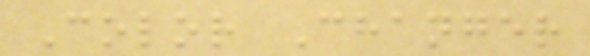Color Changer
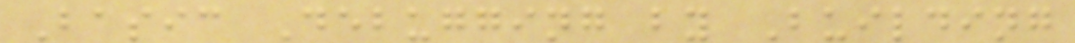Basic Debugging by Building
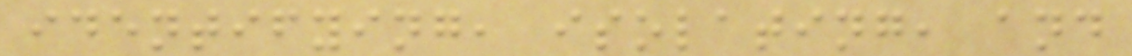identifying, isolating, and
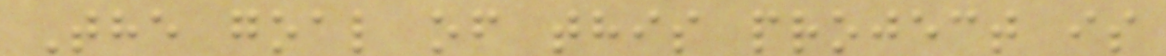The goal of this project is
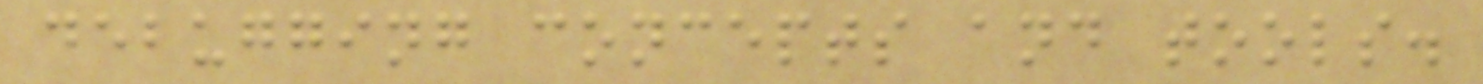debugging concepts and tools.
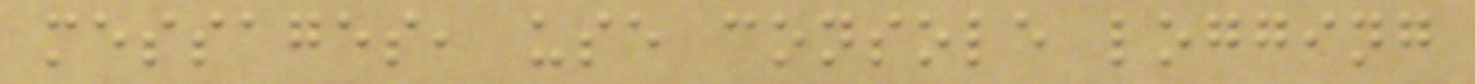messages, use console logging
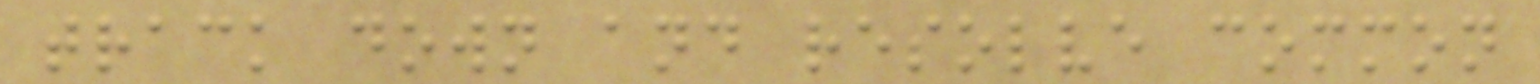track down and resolve common
